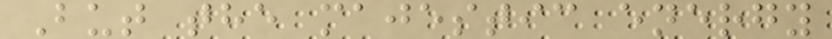But the majestic energy
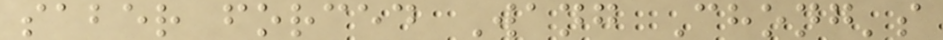saber forced Wang Chong's
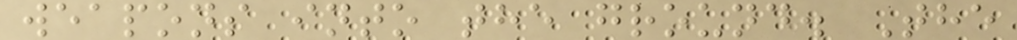weapons into the ground. The
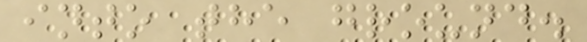into the ground.
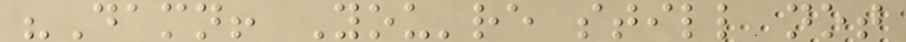"Damn! You're still not
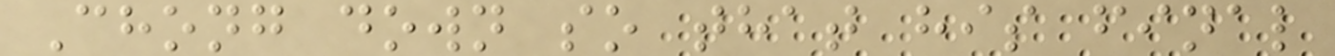Chong down so that his final
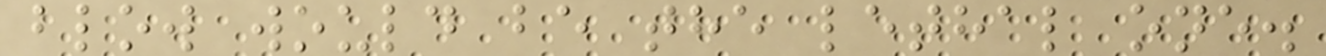blow would be the lethal one.
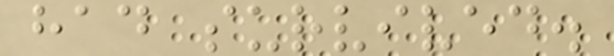had survived.
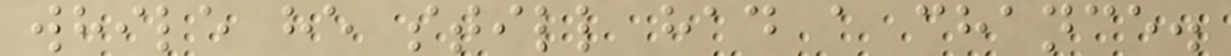while he still had a chance.
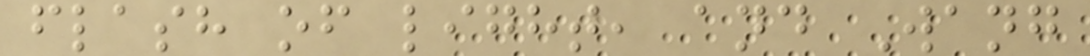flash of light, and Wang
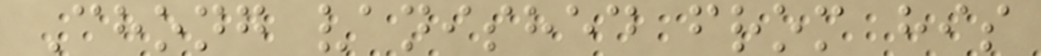Chong vanished from his
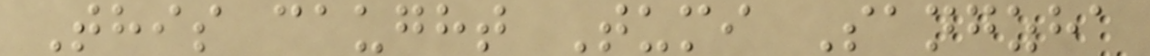This caught Tumi Sangzha
